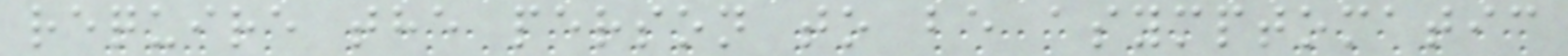require the person to be asymptomatic
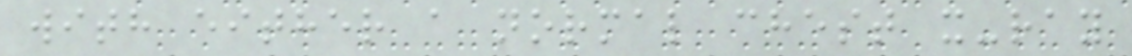with either a normal chest x-ray
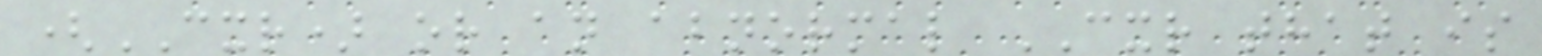(CXR) or an abnormal CXR that is
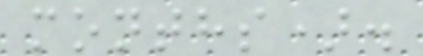months).
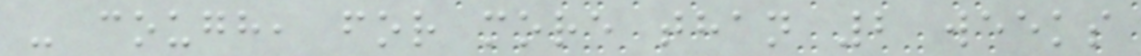- cough, for more than 2 weeks
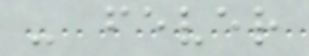- fever
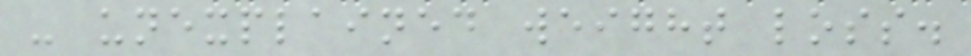- unexplained weight loss.
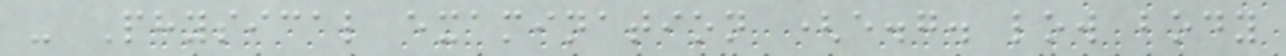- Physical examination (e.g. low body
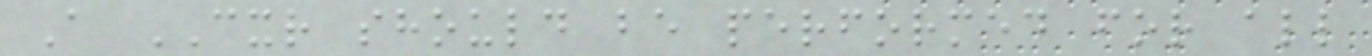A CXR should be performed for all
